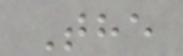The
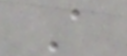A
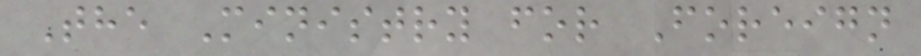The Ministry for Foreign
